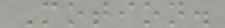Motion.
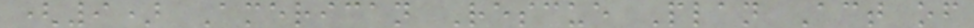(9) American Rescue Plan Act of
